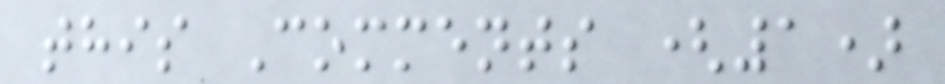this Comments (1)
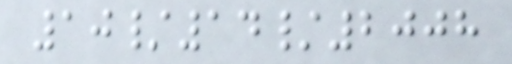10/14/2008
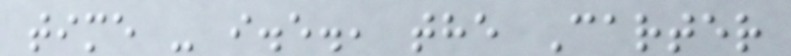time - i.e., the Carter
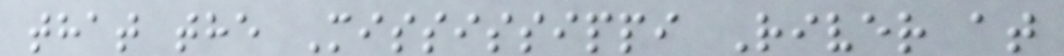that the Mississippi River at
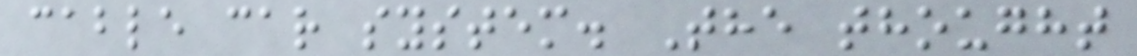cable car system. The thought
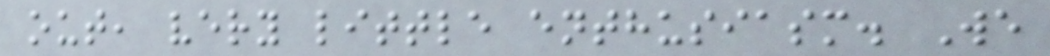out, very little enthusiasm. We
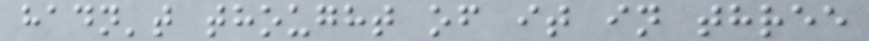hadn't thought of it in three
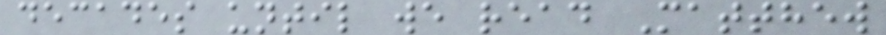decades until we read Matthew
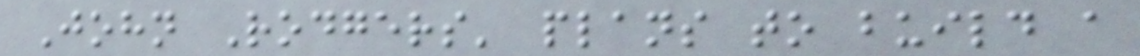John Rodgers' plans to build a
